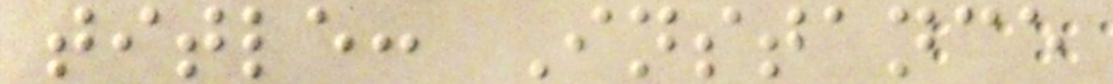title: Instance
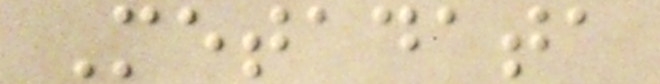Metadata
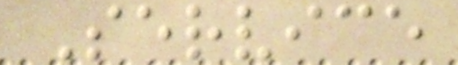Service
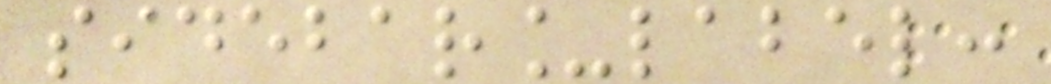sidebar_label:
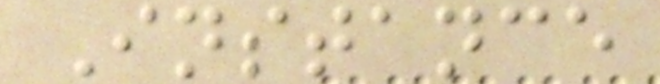Instance
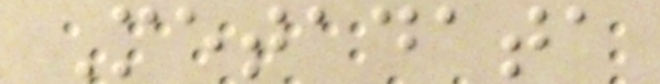Metadata
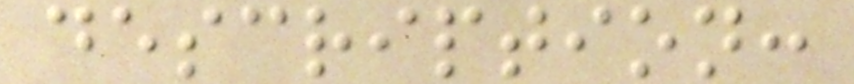description:
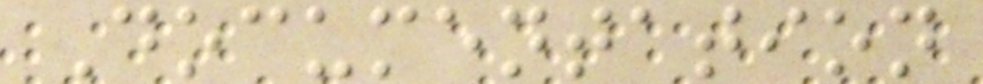Documentation
